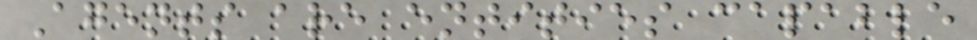Agents are entities capable
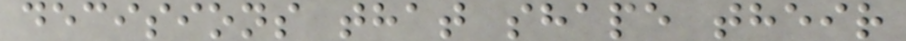decisions that shape their
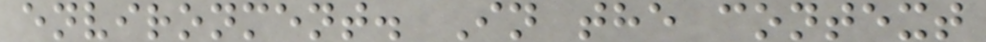environment. In the context
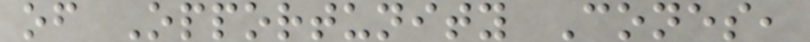of Opportunity Cones,
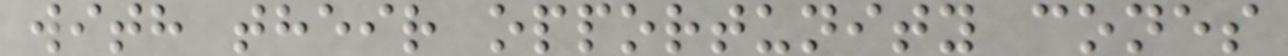with their opportunity cones
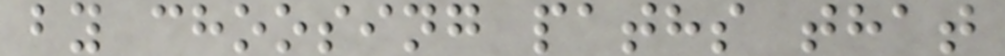by choosing paths that
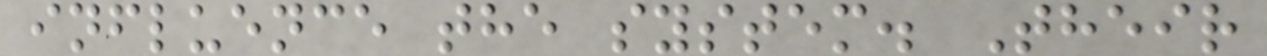influence the system. Their
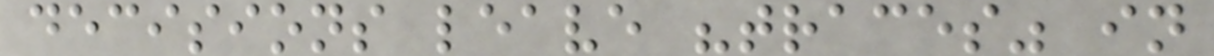decisions leave "traces" in
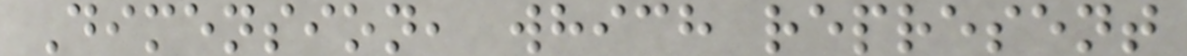Dimension, which represent
